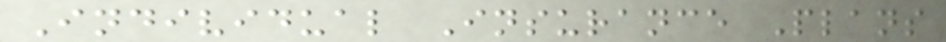Individual Insurance Plans
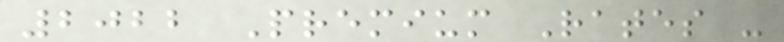2022 Premium Rates -
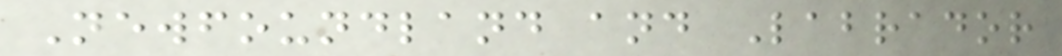Newfoundland and Labrador
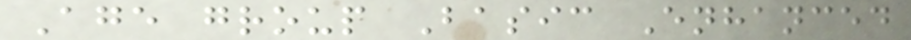Age group Basic Enhanced
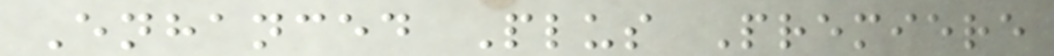Enhanced Plus Premiere
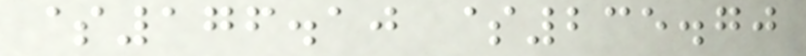$176.10 $235.70
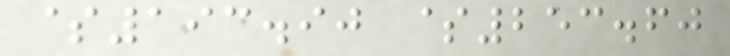$193.90 $253.60
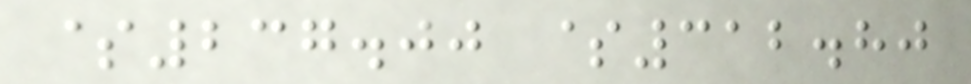$237.00 $312.80
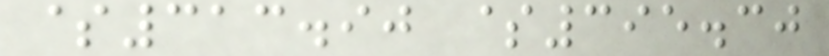$313.90 $395.30
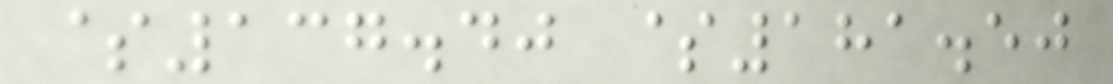$137.40 $181.50
